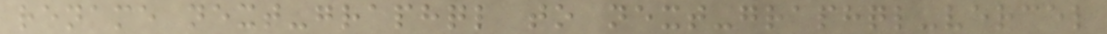rename next-graphql to next-graphql-vercel
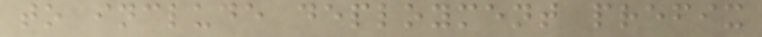to include deployment prefix
